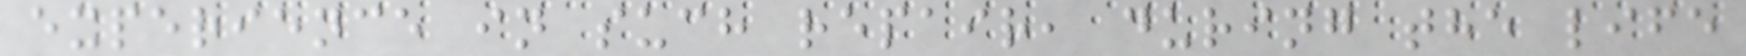experience in such repair, during the life
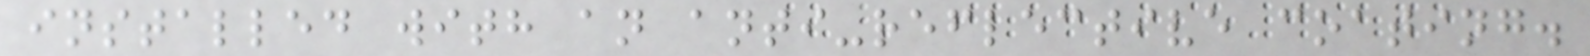installed with an anti-reflective coating.
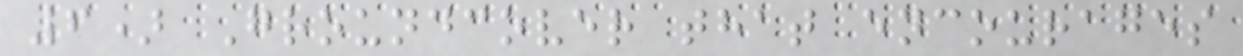6) Groundcover that encourages
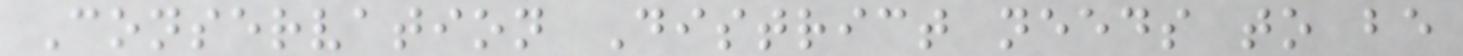Conservation District needs to be
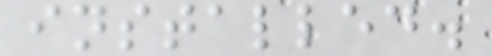installed.
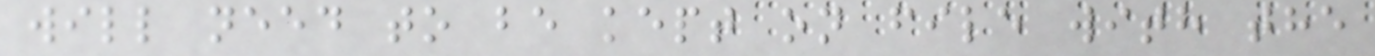will need to be kept on file with the
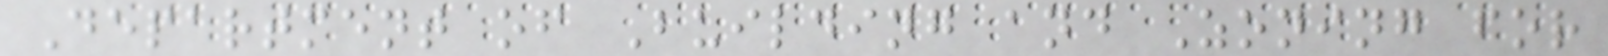Department of Building and Zoning for
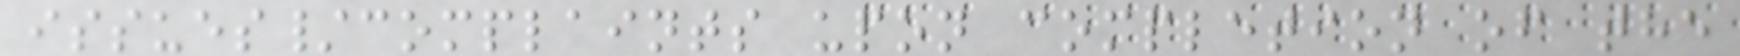issues/complaints upon completion of the
